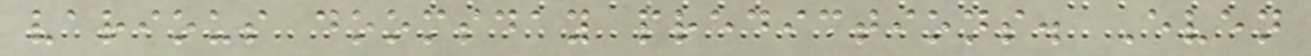various doomsday predictions. Even
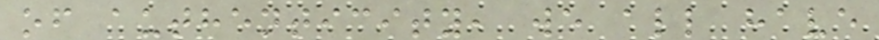of authenticity, we all have
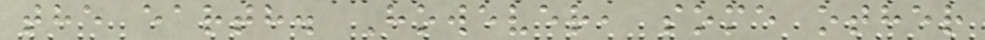the earth. However, some other
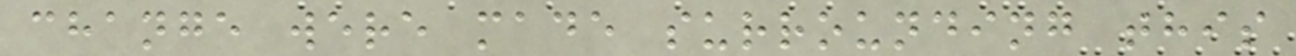change were made surrounding this
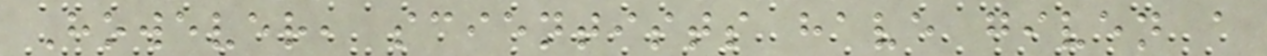However, scientists have given a
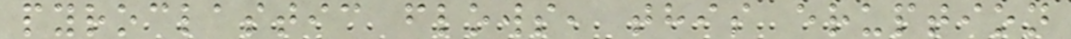pyroclastic flows, this eruption
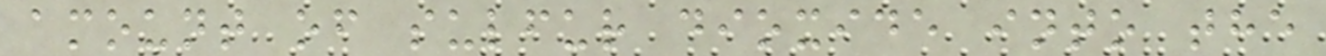amount of sulfur dioxide into the
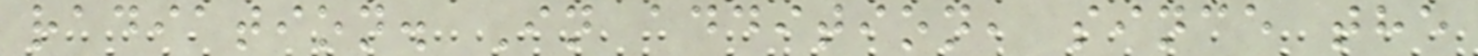radiation. In addition, since the
